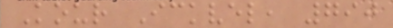Kour Ickvel, 790
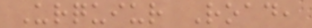Urquiur Road,
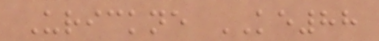Urickne KE88
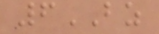6BZ
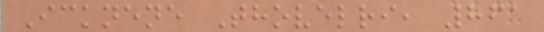Icknene Thovelri, 861
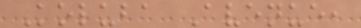Koluba Avenue,
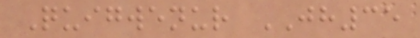Quigwenur JH35
